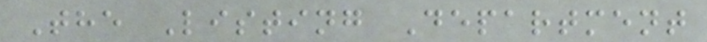The Listing Department
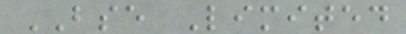BSE Limited
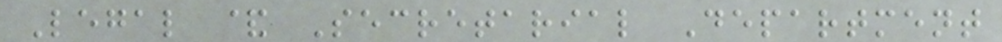Legal & Secretarial Department
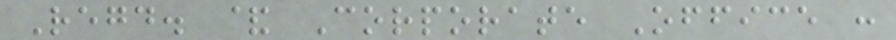Regd. & Corporate Office :
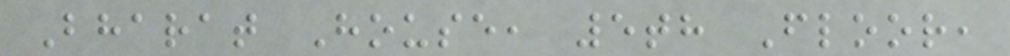Bharat House, 5th Floor,
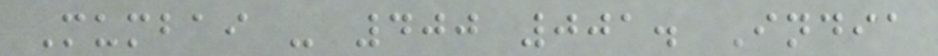Mumbai - 400 001. India
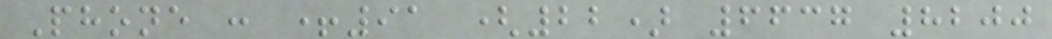Phone : +91 (22) 6637 8200
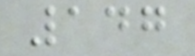147
